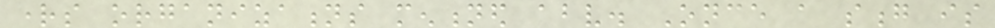rights organizations mentioned above. Once a song is
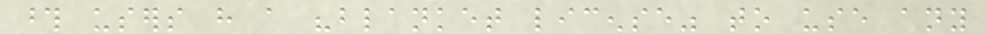those users have a "blanket license" to use any
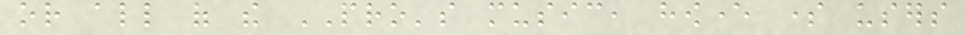or all of the PRO's music, however some users
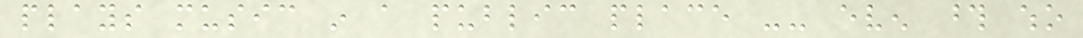plays music in a public place -- even those who
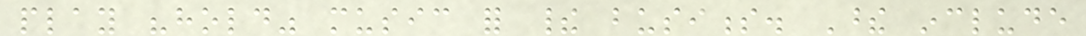play "hold" music for their business. These include
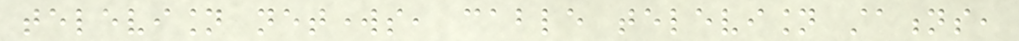television networks, cable television stations,
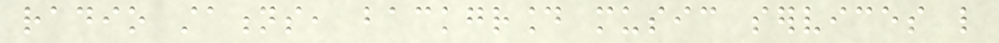radio stations, background music services like
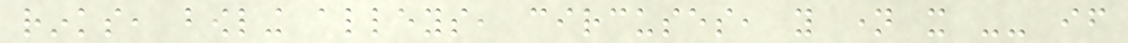rinks, bowling alleys, circuses, you name it -- if
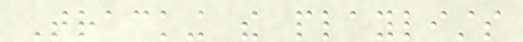Tracking the playlists
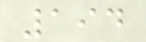194
